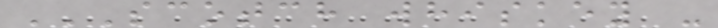SCOTCH WHISKEY -
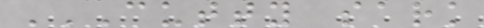CUTTY SARK
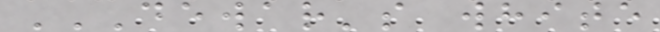DEWAR'S WHITE
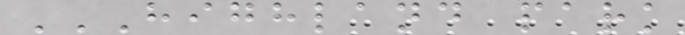HIGHLAND PARK
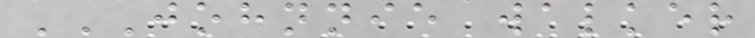JOHNNIE WALKER
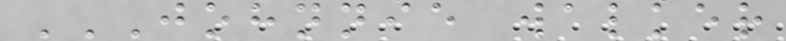JOHNNIE WALKER
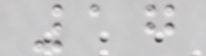17
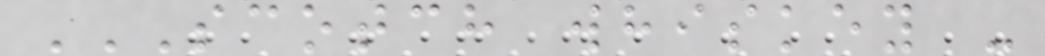SCOTCH WHISKEY -
